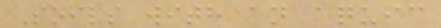Soils with an aquic
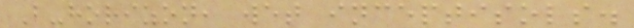B-horizon, wet inceptisols.
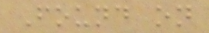Found on
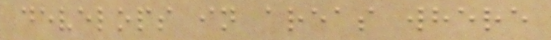develops in areas where
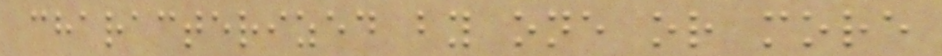characterized by one or more
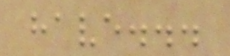have...
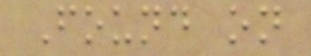Found on
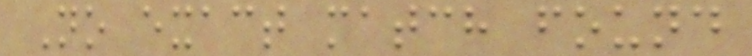No exact match found
